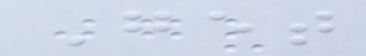Get
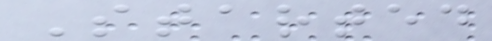Started
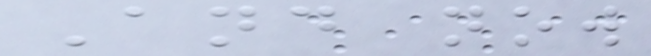And now
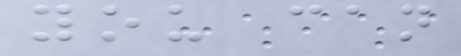you can
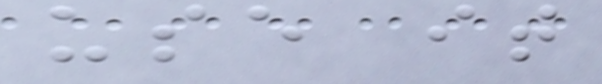use it
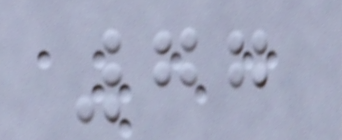77
